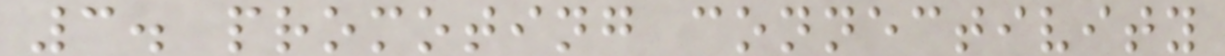3. promoting connectivity
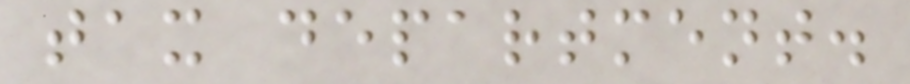tax department.
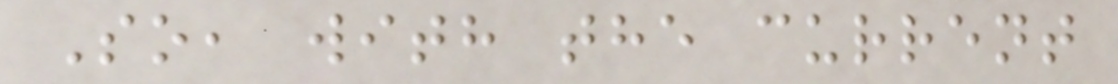So, with the current
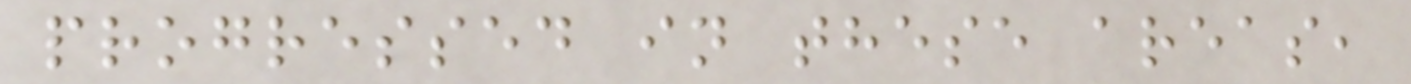progressed in these areas,
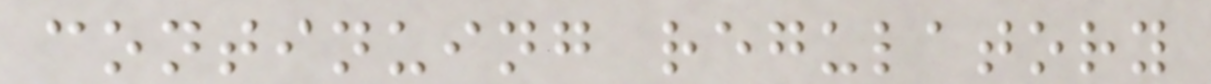continuing regulatory
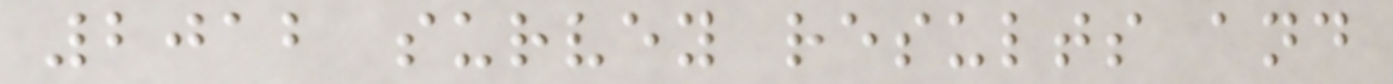2012 survey results and
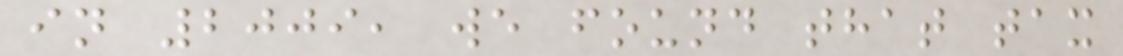in 2009, we found that tax
